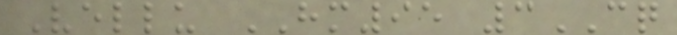Vellu HM95 3CQ
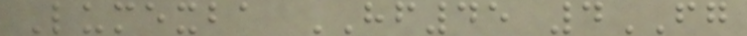Lumexba HF45 4FG
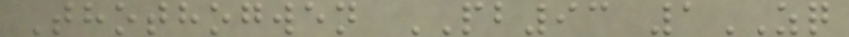Thothogwen PB93 1ZQ
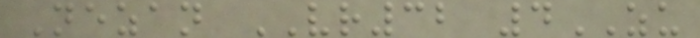Nezan VR32 4ZU
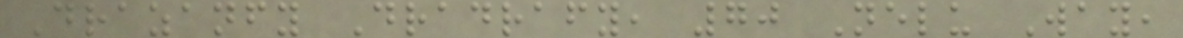Drazanfy Dradrafy, 70 Nelu Way,
